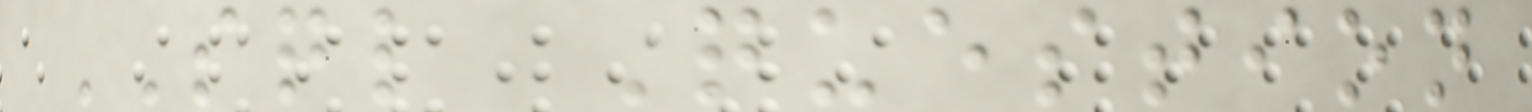SQL Question
